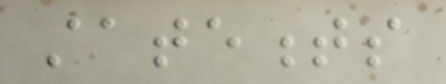statements
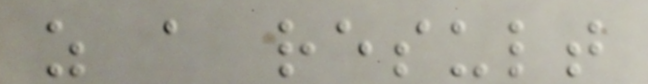as a result
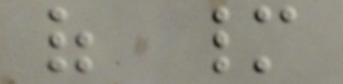of many
